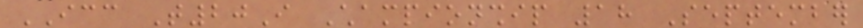ICC T20I Championship 18 September
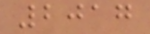2017
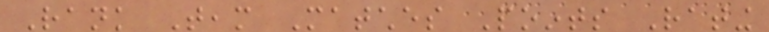Rank Team Matches Points Rating
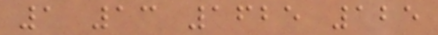1 13 1625 125
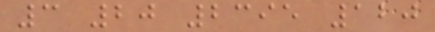3 20 2395 120
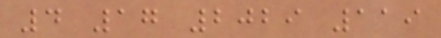4 17 2029 119
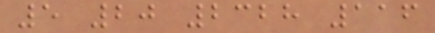5 20 2328 116
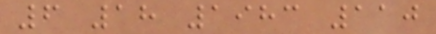6 18 1983 110
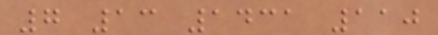7 13 1431 110
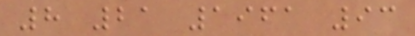8 21 1961 93
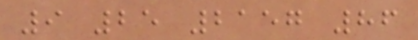9 25 2157 86
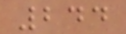244
